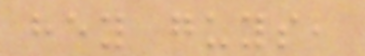hey guys,
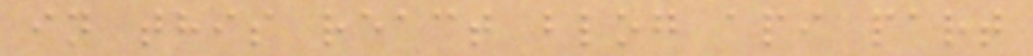in this react blog api part
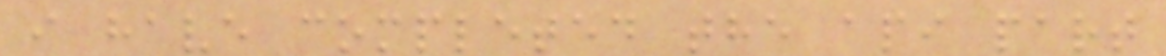i have completed the api part
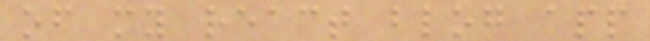of my react blog app
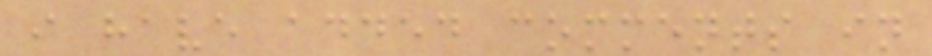i have added comments in
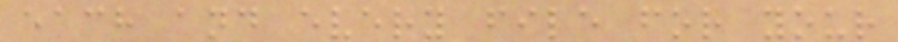each and every file for your
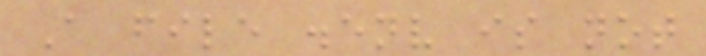A file .env is not
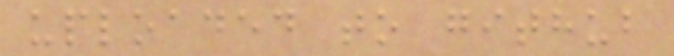uploaded to github
